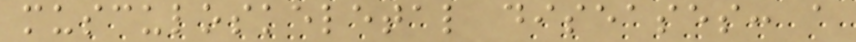musculoskeletal diseases: a
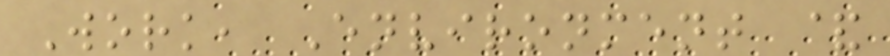Work, Environment &
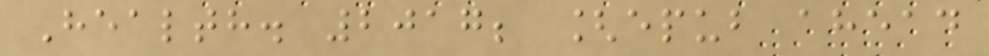Health. 2017; [epub ahead
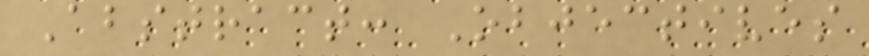Abstract: Objectives
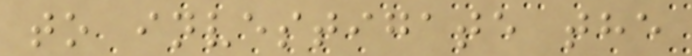to investigate the
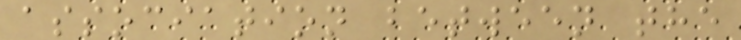association between the
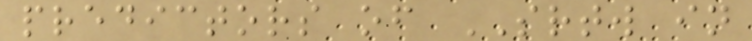predictors of SRTW in
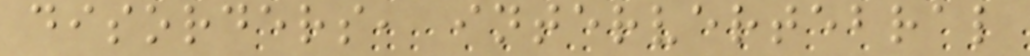disorders, intervertebral
